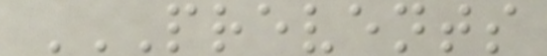PREVENTS
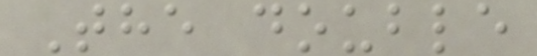The double
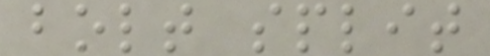bolt split
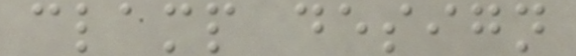clamp design
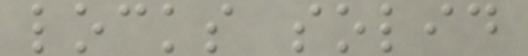locks solid
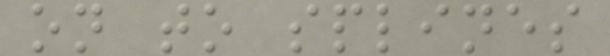on to splines
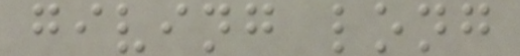giving long
